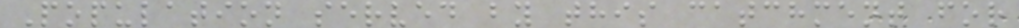Population served by this catchment for
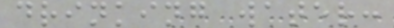drinking water:
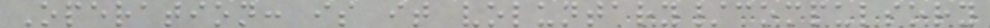Operation: is it voluntary/compulsory
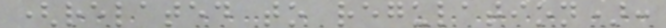(related to regulation):
